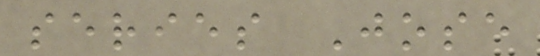series Jose
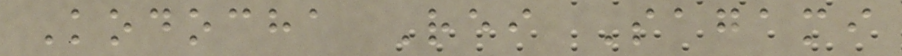Kodocha Rei Sagami
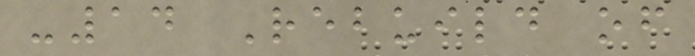-14 Rebuild of
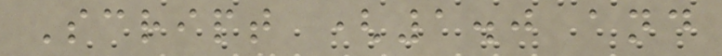Script (1.0 and
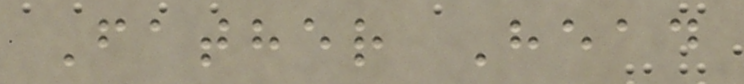Father Head
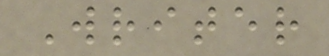Writer
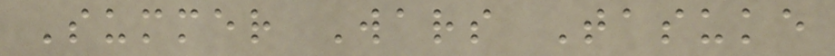Summer Wars Tasuke
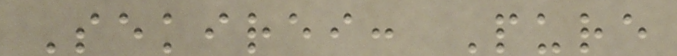Sekirei: Pure
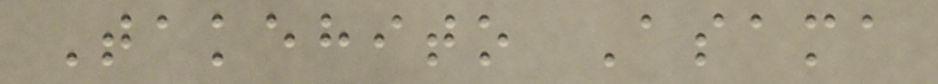Takehito Asama
